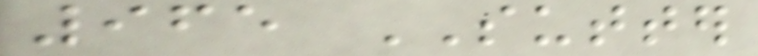965 SUTTER
